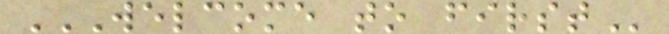WELCOME TO FIRST
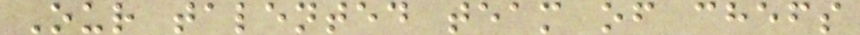Our talented team of chefs
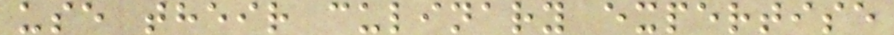use their culinary expertise
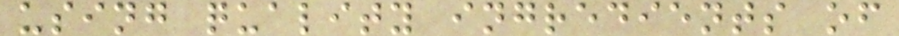using quality ingredients of
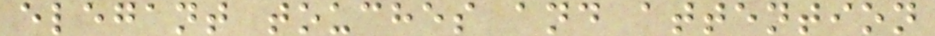elegant touches and attention
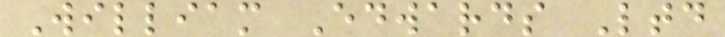William Edwards Ltd
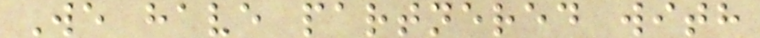We have partnered with
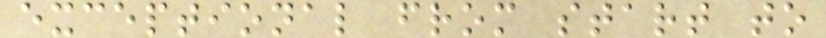exceptional from start to
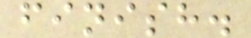finish.
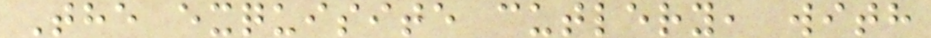The exquisite cutlery, with
